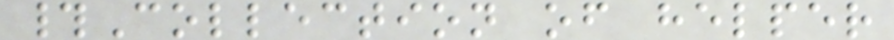#Collection of helper
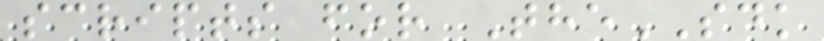scripts for TheSDK
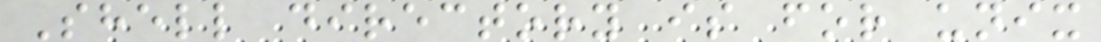Shell directory is for unix
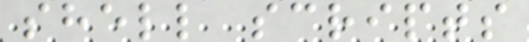shell scripts
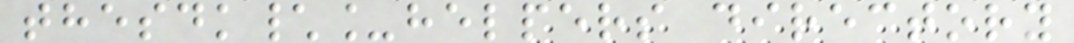thesdk\_helpers directory
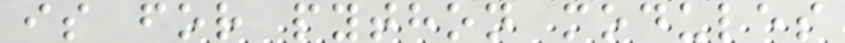is for python modules
